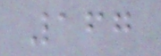167
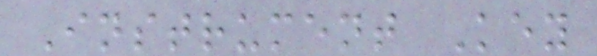Instrument Key
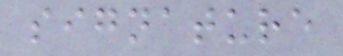signature
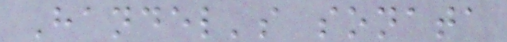Handel's sonata
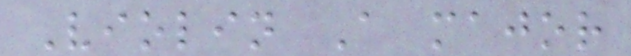Violin A major
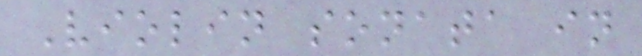Violin sonata in
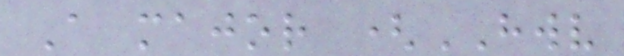A major (HWV
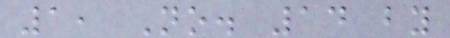1, No. 14 by
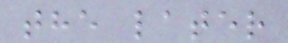the later
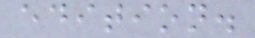edition.
